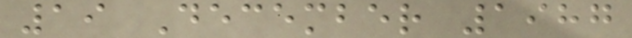19 December 1987
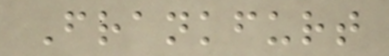Frankfurt
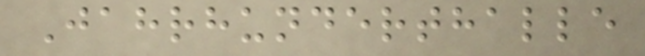Jahrhunderthalle
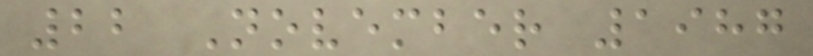22 November 1987
